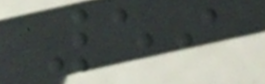59
